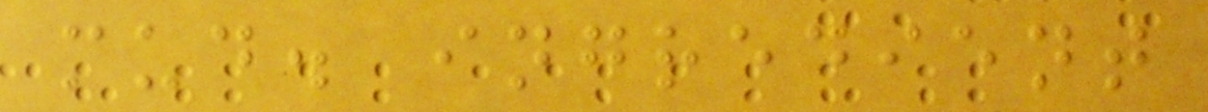mud. ingredient
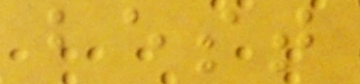best
